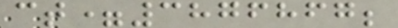ct=3876867;
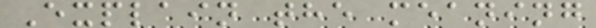Explain the meaning
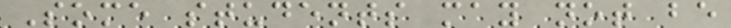Some students may not be
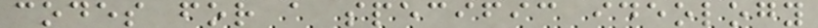codes for a specific ideology
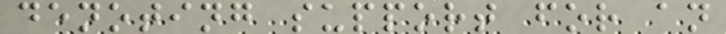denoting support for an
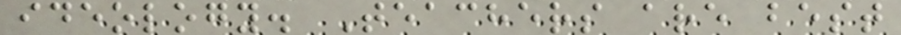ideology. Teachers are best
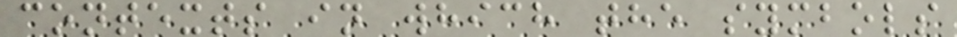contexts in which the symbols
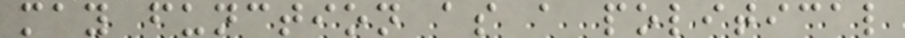may function as a political
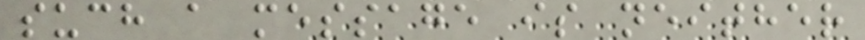such a message is neither
